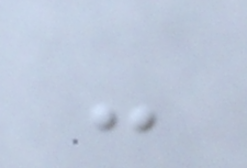-
